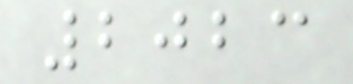2023
